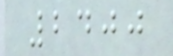2400
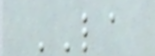LA
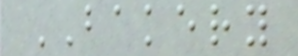BAKERY
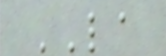LA
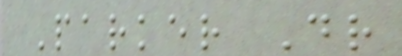Parker Dr
